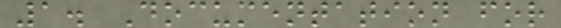1. Documentation for
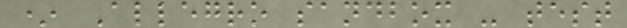* Allegro sandbox - test
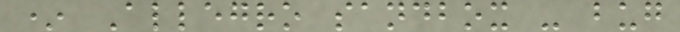* Allegro sandbox - bug
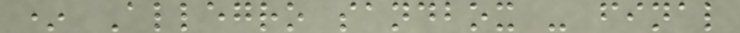* Allegro sandbox - final
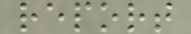report
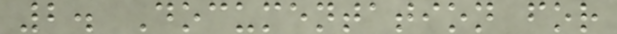2. Documentation for
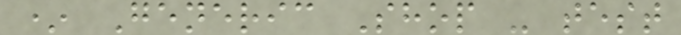* Generic Shop - test
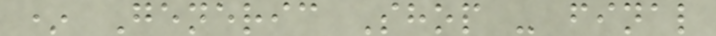* Generic Shop - final
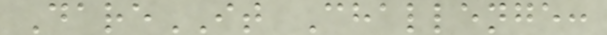DareIT Challenge:
